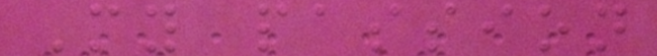My passion
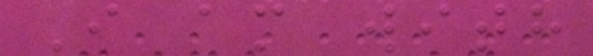I am with
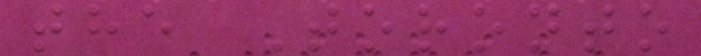the Toronto
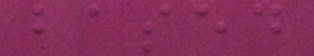based
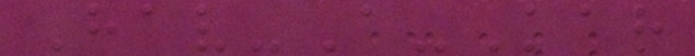Hav-A-Kar
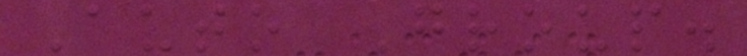Auto Group.
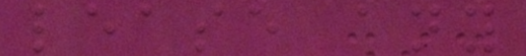lease any
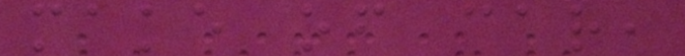make of car,
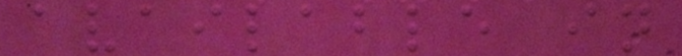available in
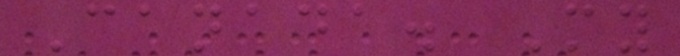Canada. My
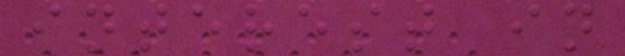interest in
